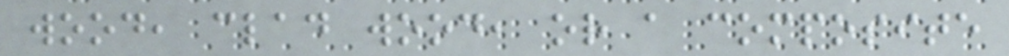wood, clad wood, or a composite
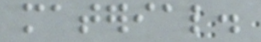material.
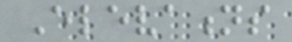Elevations
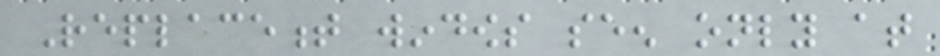Replacement windows seen only at
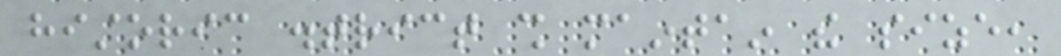historic district shall maintain the size,
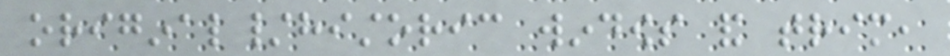original/historic windows and trim,
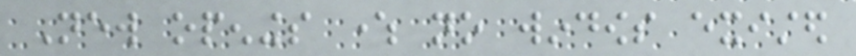New openings where no windows existed
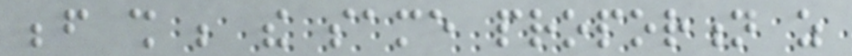before shall be the same proportion as
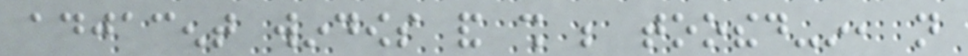adjacent windows and shall be toothed-in, not
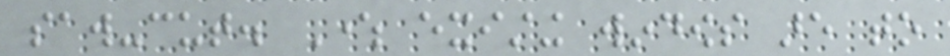saw-cut. Where existing windows are to
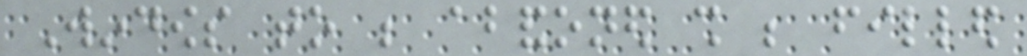Windows to be abandoned shall be filled
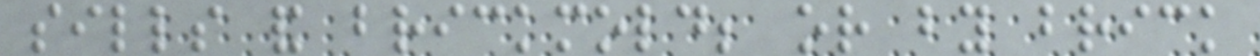sills and brickmold; or by brick
